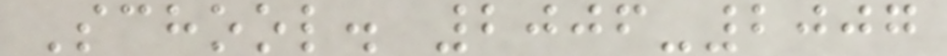School. 2006-2007
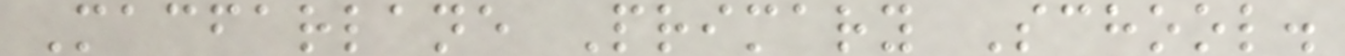Macfarlane Primary School.
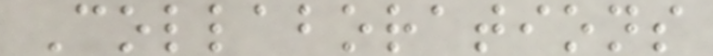Collaborations
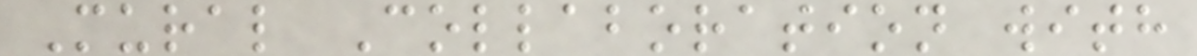Mural Collaboration with
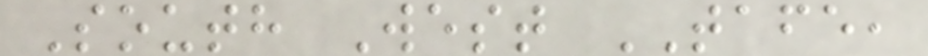South West TAFE,
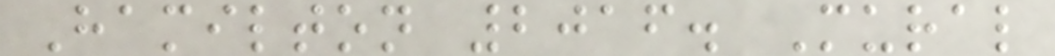Hamilton 2016. Mural
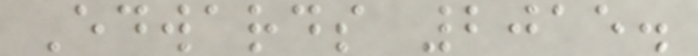Edwards 2015.
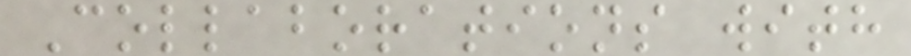Collaborations with
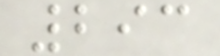293
